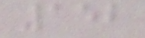152
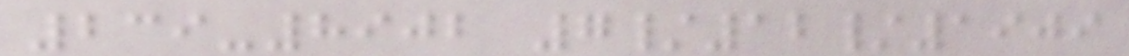239-8902 7/12/1909
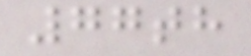77th
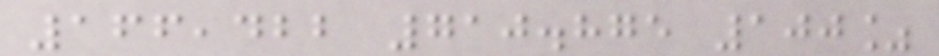166,422 710.875 100%
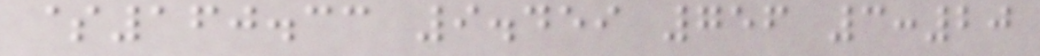$160.33 9.459 756 3:20
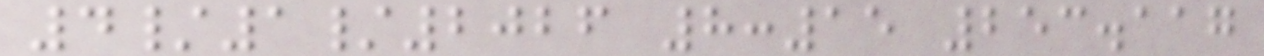4/1/2026 8:15 253.117
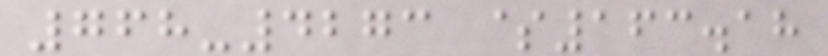768-4273 $163.18
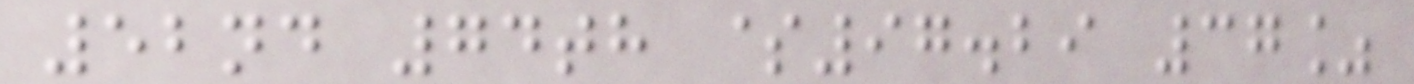52nd 74th $97.29 37%
